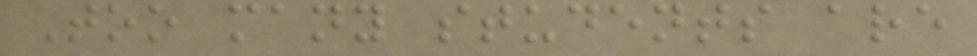Too many students are
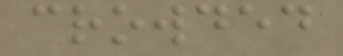crowded
